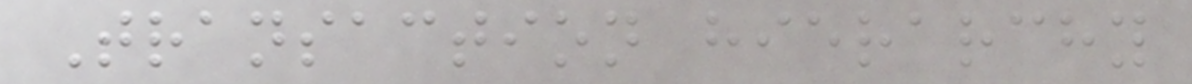Transaction hierarchy
